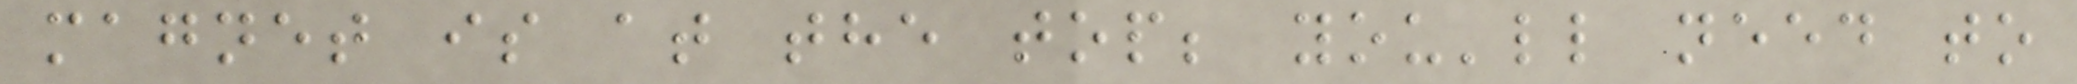magnet is at the top; you'll need to
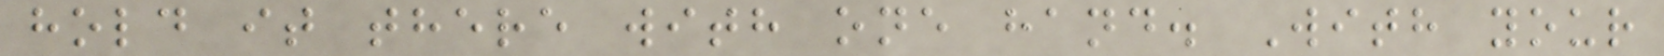hold it there with one hand. With your
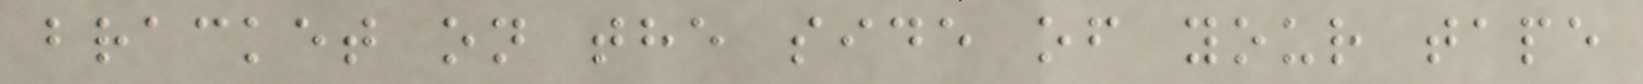bracket on the side of your tape
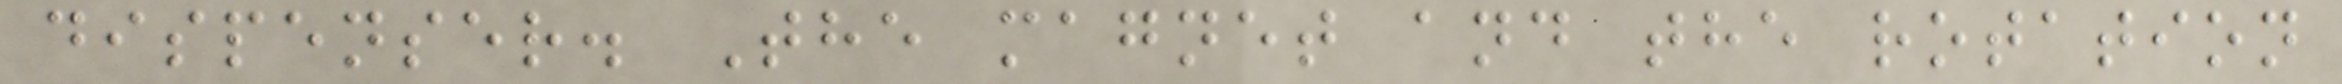dispenser. The magnet and the rotation
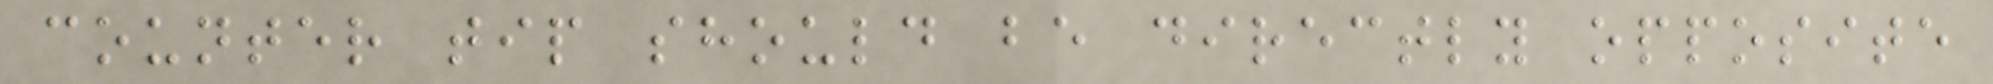counter tip should be directly opposite
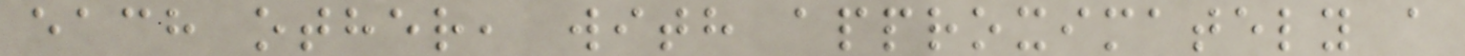each other, with approximately a
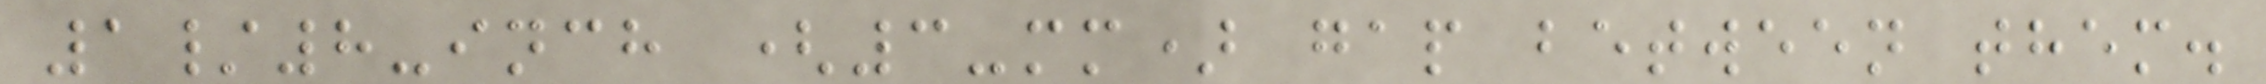1/8-inch (3-mm) gap between them.
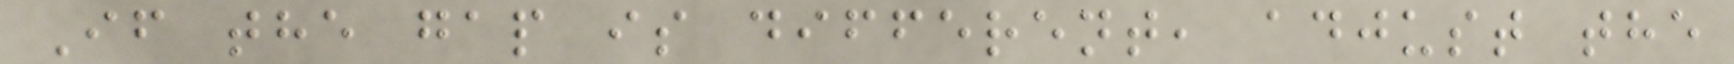If the gap is different, adjust the
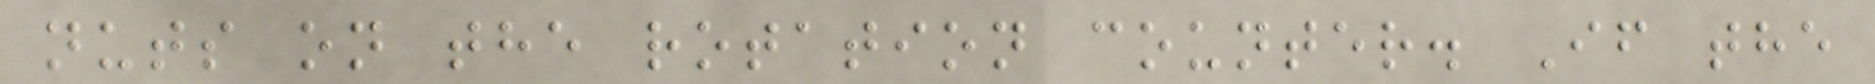nuts on the rotation counter. If the
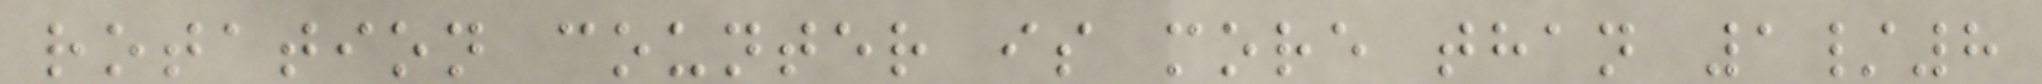rotation counter is more than 1/8
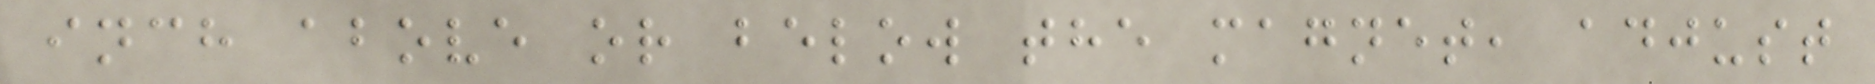inch above or below the magnet, adjust
